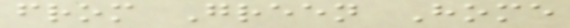from Green Home
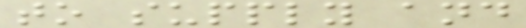to supply and
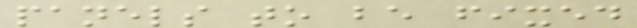panels to be fixed
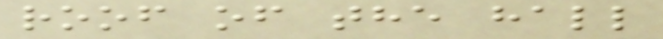roof of the hall
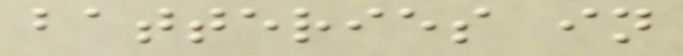batteries in
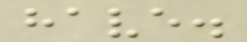have.
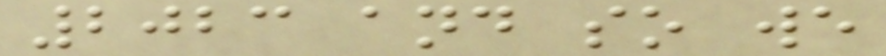2023 and so we
